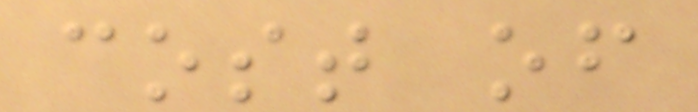cost of
